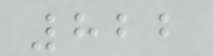822
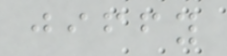jiffy
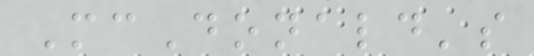McDonald's
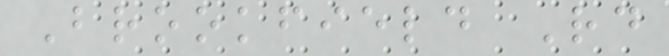Brookfield Rd
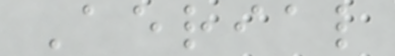Aerial
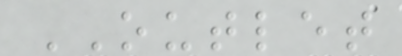OUTLET
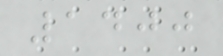1400
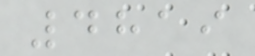4819
